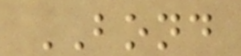BOND
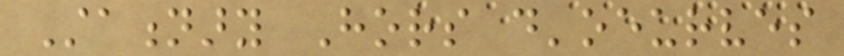Stationary Hors d'oeurves
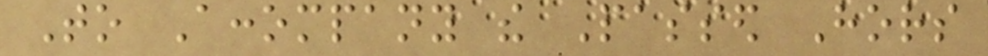To Accompany the Passed Hors
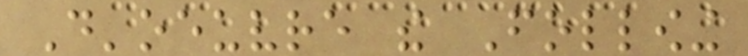D'oeuvre the Following
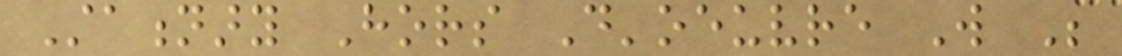Stationary Hors D'oeuvre Will Be
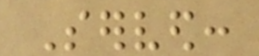Served:
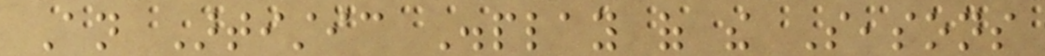An Artistic Display of the Seasons
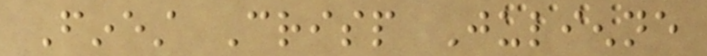Finest Crisp Julienne
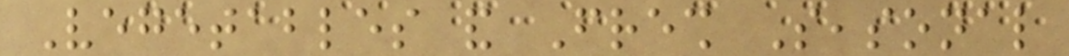Vegetables and Fresh Seasonal
